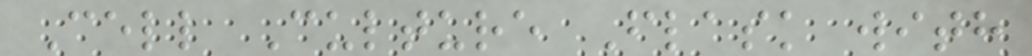Cell Culture Flask with
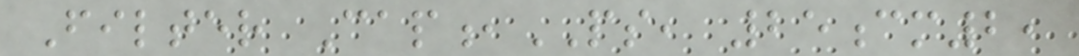Filter Cap,PS, 25cm2,
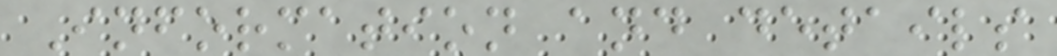Information and details
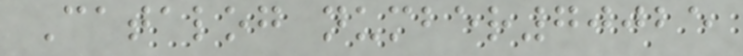Catalog number70025
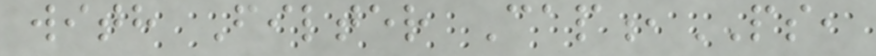with Filter Cap,PS,
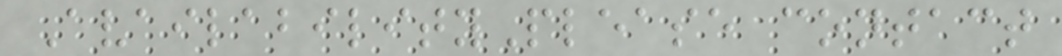AvailabilityPlease contact
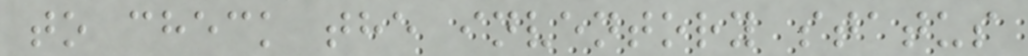to check the inventory status
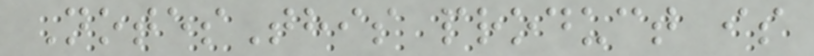NotesThis product is
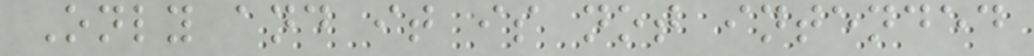Only and it is not intended
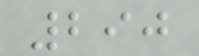290
